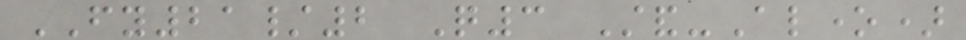FY21/2 Q3 Stand-Alone)
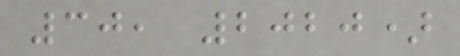30, 2020)
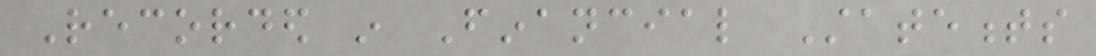Recorded in Financial Statements
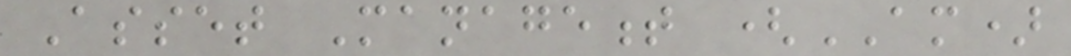Asset Management (AM)
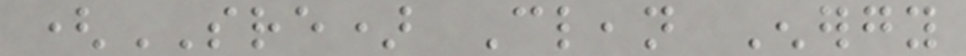(SRE) Clean Energy
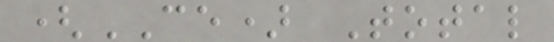(CE) Total
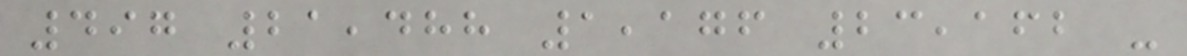497 21,488 1,176 23,162 -
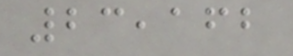23,162
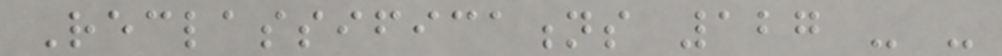Reclassifications 127 - -
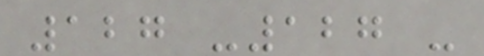127 -127 -
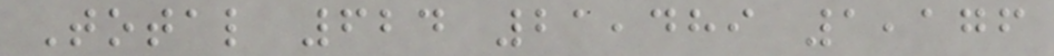Total 624 21,489 1,176
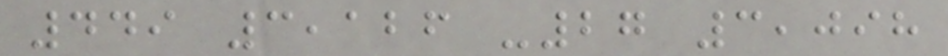449 3,126 -27 3,098
